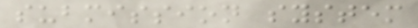submission system
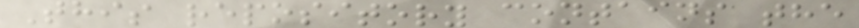This repository contains the
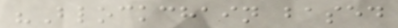"Blockchain based
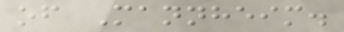of Mannheim.
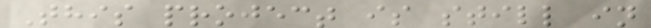This project is still in
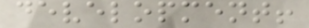development!
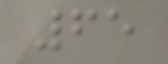65
